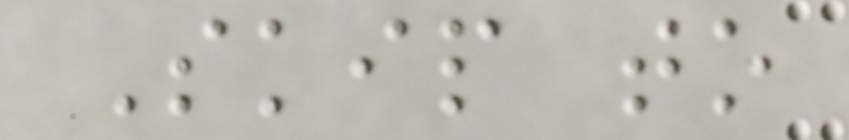Skip to
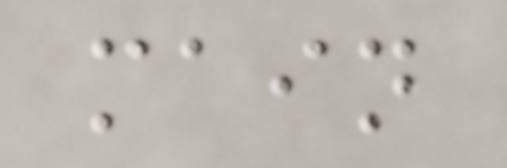main
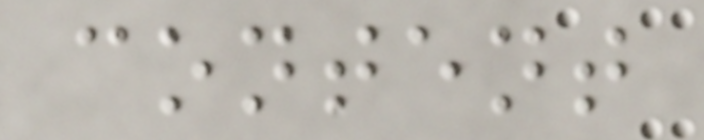content
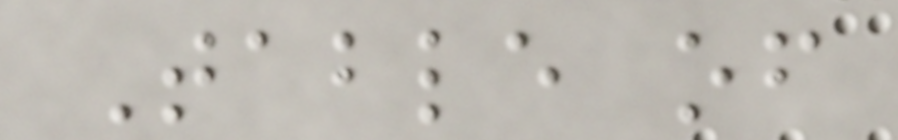Table of
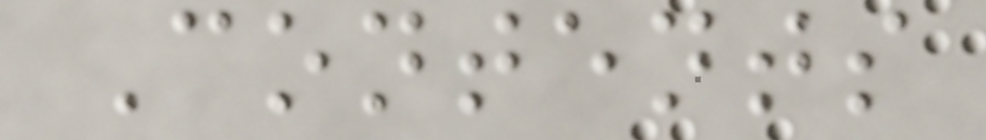Contents
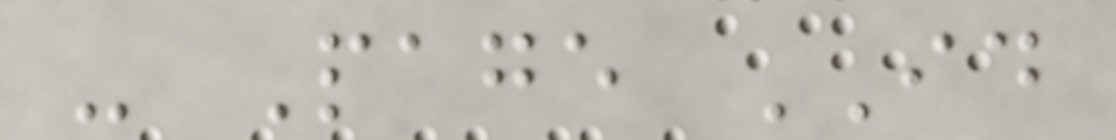- Page ID
